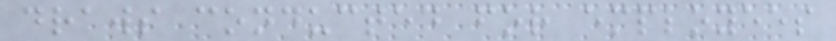draws conducted for employees
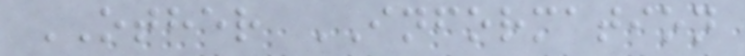OTHER INFORMATION
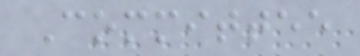Committee
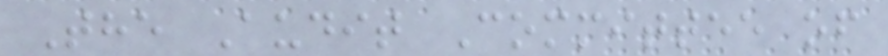The Audit Committee of
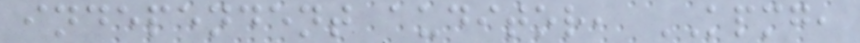independent auditor, KPMG,
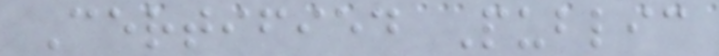Certified Public
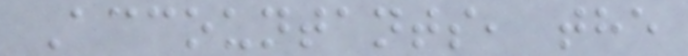Accountants, the
